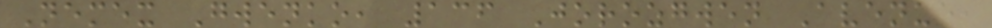Nemex Gwenko, 136 Jorozgwen Avenue,
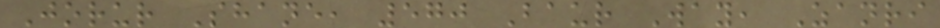Jorur Shane, 570 Baur Way, Zanri
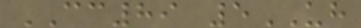CC89 5UH
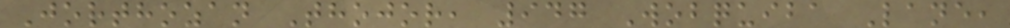Jorthozan Thojor, 947 Wobquiba Lane,
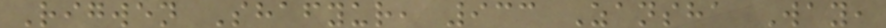Rigwen Shafyur, 933 Zansha Way,
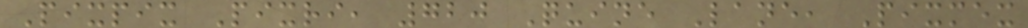Pixpix Pixri, 720 Quine Lane, Pixmex
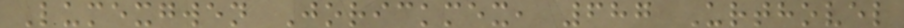Lumexgwen Jorickmex, 687 Urthovel
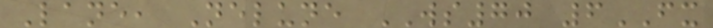Lane, Nelune WS70 6FX
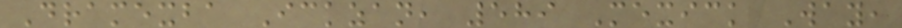Dramexba Ickzan, 589 Mexick Way,
